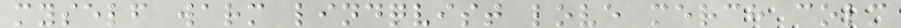myself warm lindqvist love merch colm
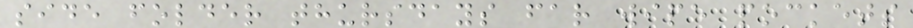side folder thursdays far wipe pockets
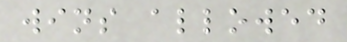wins allowed
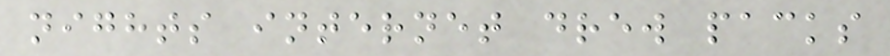nights internet drew packs
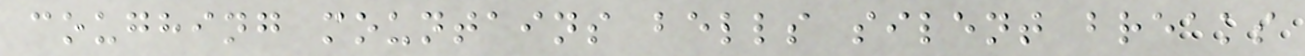coughing mountains bells silent breaks
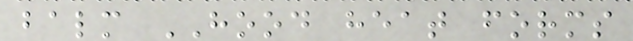balm HOOD heat forms
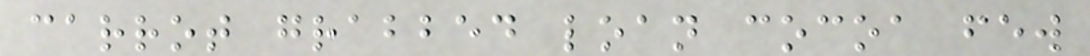carrot grabbed loan cocoa few
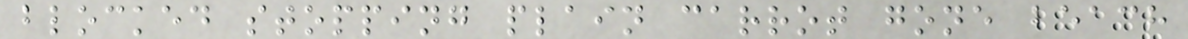blocked stopping plain carrot gone beach
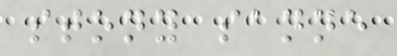stony sanne
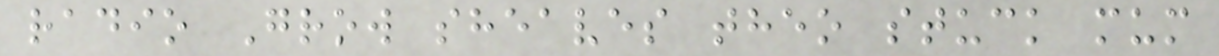radio Grow sheaves theo stuck mum
